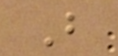B
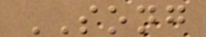SONG
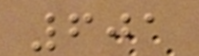601
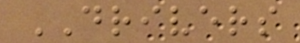DRIVERS
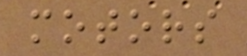motors
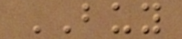BUY
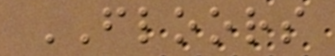FLOORS
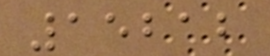15212
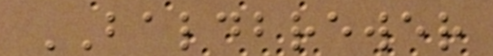BALDBREWER
